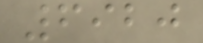6920
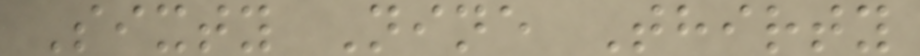Sixty Nine Thirty
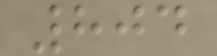804
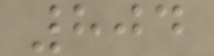804
